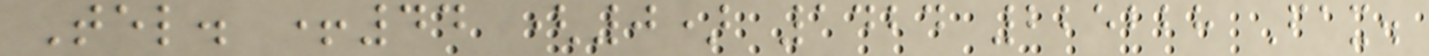Tel. +44 (0) 1424 225228 Fax.
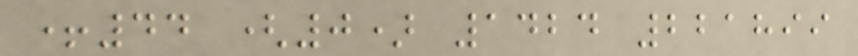+44 (0) 1424 221899
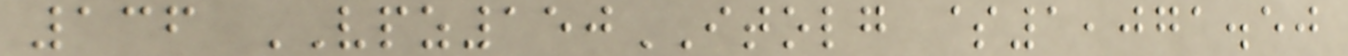136 VPZ150ITOLG $1,071.50
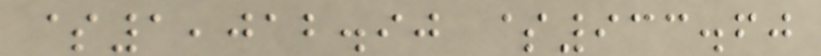$1,012.90 $933.60
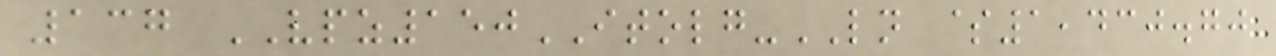137 VPZ150ITOLG-LN $1,430.70
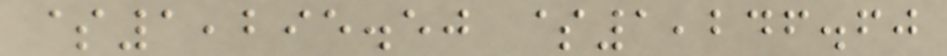$1,295.50 $1,246.60
